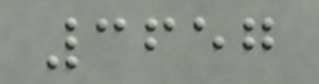3657
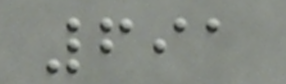691
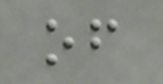of
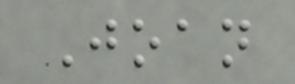Joan
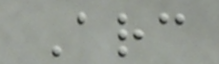Arc
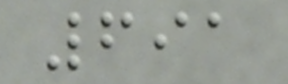691
